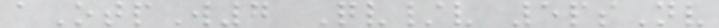aOtpW7 Qv/v 5psNv
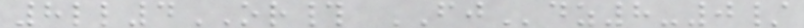8ll4OR# FJdz8-0/
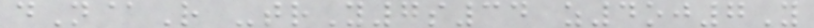dN@R -trY7s34 z4oj7Y
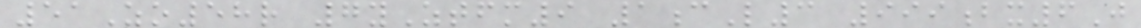51Zo58r 7yZtfm9 1cL3 999bx6J
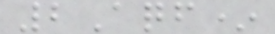2Aqf*
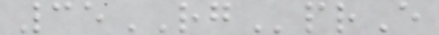35RGprE
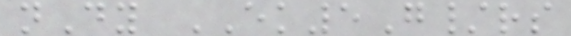nDy EK5G/rs
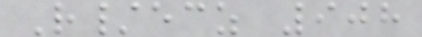R/ecz 908
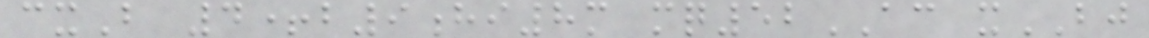cxB 4+b9hi8m mq52AC xBJ
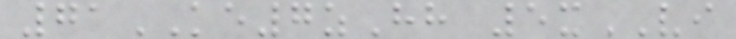71KE7zHh 5xVI
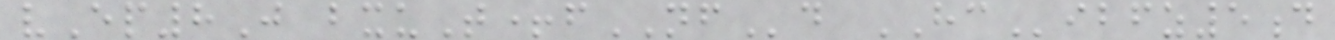vEp8J bxuT+fNFd HCibfz5d
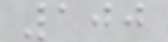100
